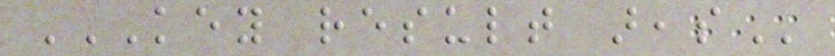KEY RESULT AREAS
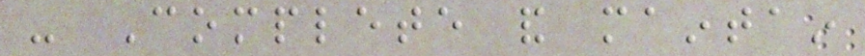- Complete and maintain
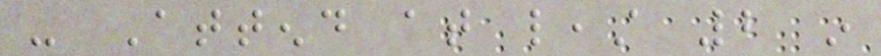- Attend at least 2 in
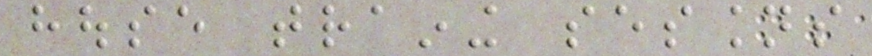house training sessions
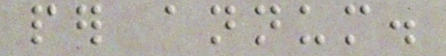per annum.
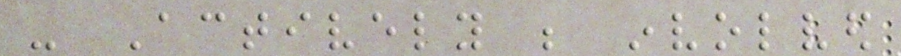- Actively be involved
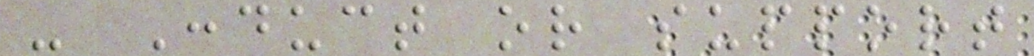- Conduct or support
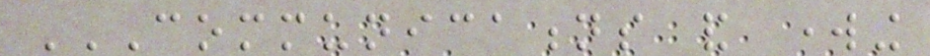COMMUNICATIONS AND WORKING
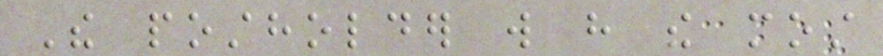The postholder will have the most
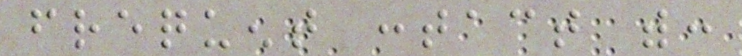frequent contact with:
